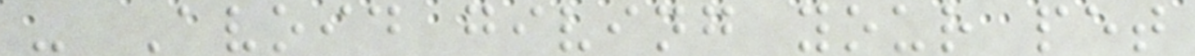- Avoid giving your pet
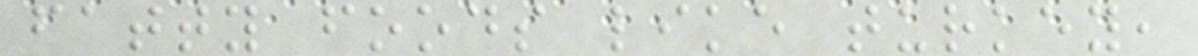fatty foods like turkey,
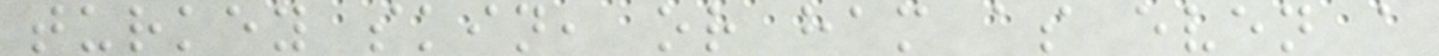turkey skin, or ham as even a
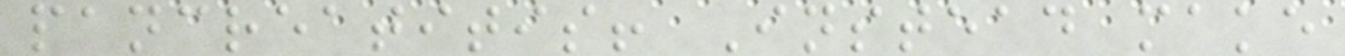pancreatitis! Instead make
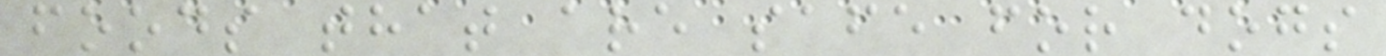foods that are safe for dogs
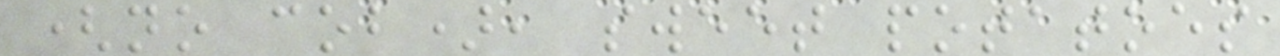(no cob), sweet potatoes
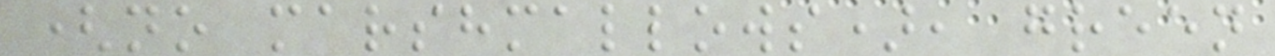(no marshmallows), green
